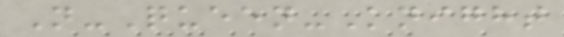N-Queen-Knight
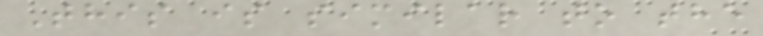This is similar to the
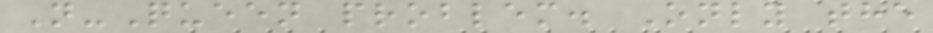N-Queen problem. Only the
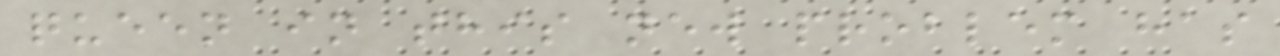queen in this new problem has
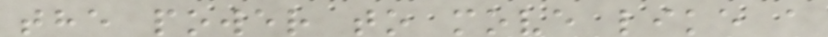the power to move like a
